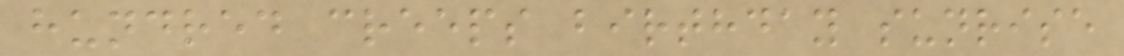hundred creeps birthday sunrise
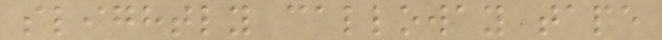slightly calloway tape
